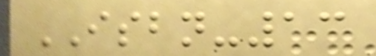ISBN-13
